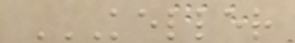KELLER
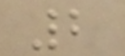2
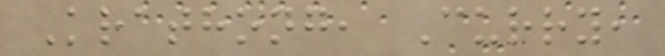Krathong, Curry,
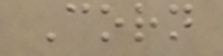Corn
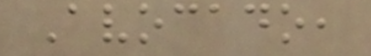Avocado,
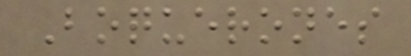Boquerones
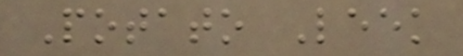Potato Leek
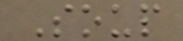Soup
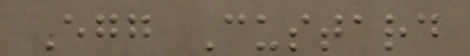Egg Custard
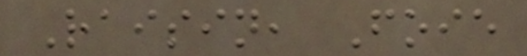Raisin, Foie
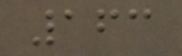163
